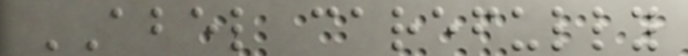ABEL carefully
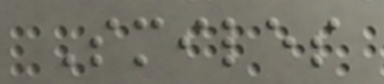Smiles
